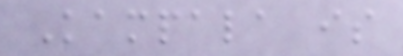Kampala is
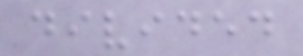divided
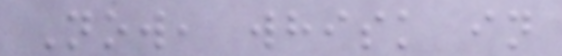Now, whisk in
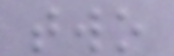two
